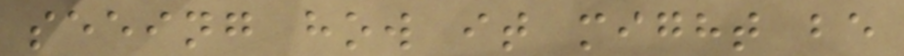seeing how it might be
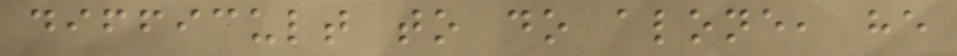difficult to do alone, he
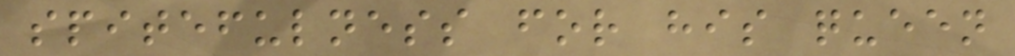spitefulness for his queen
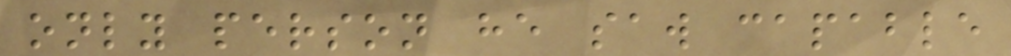only person he saw capable
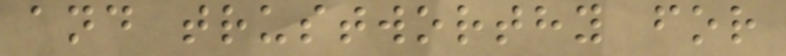and trustworthy for
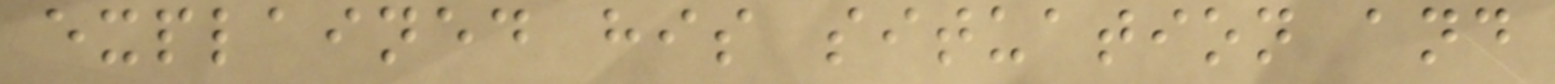explained his situation and
